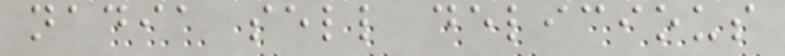nadia sell delicious
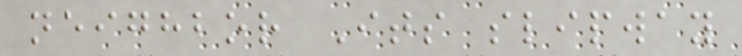neighbor Its slipway
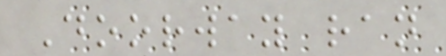Doorway ran
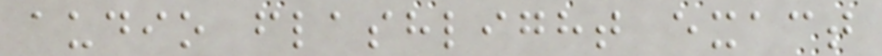audio flashlight exact
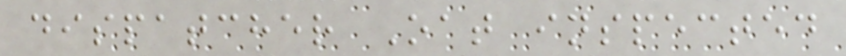dispatcher Oat inspected
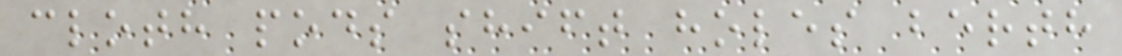cloth pods shift holes berth
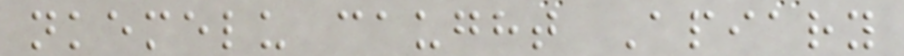nkemelu caught Apiary
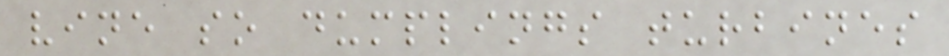vine so dumplings turbines
